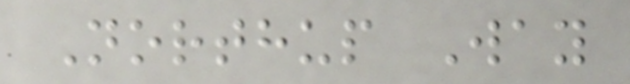Northup Way
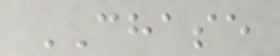CHASE
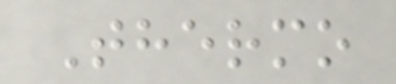Thermo
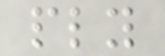ply
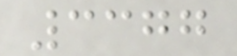3377
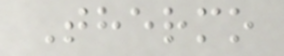Thermo
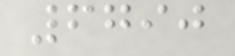6790
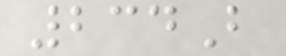234B
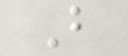B
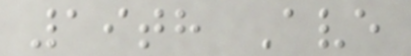19th Ave
